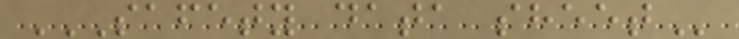SAFETY DATA SHEET
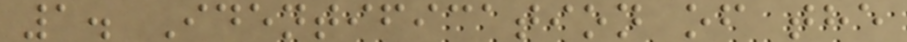1. Identification of the
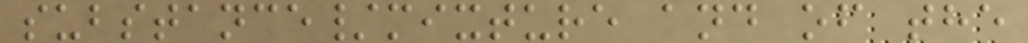substance/mixture and of the
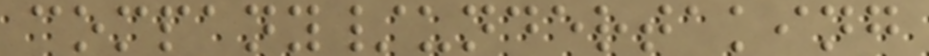company/undertaking
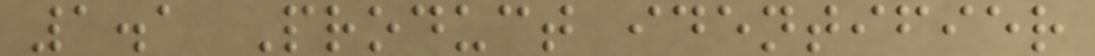1.1 Product identifier
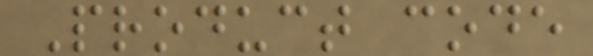Product code
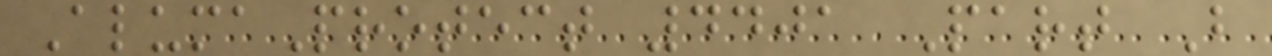AlumaProtect 4401 Part B
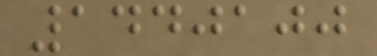1440100
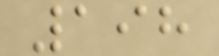198
